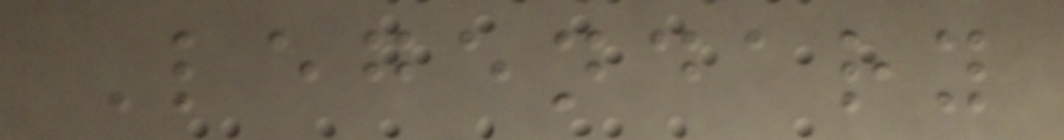Legendary
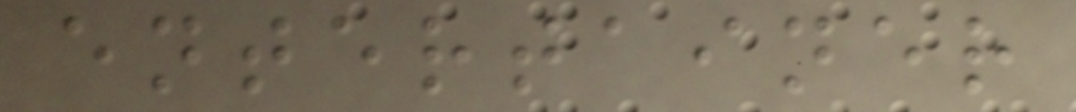entertainer
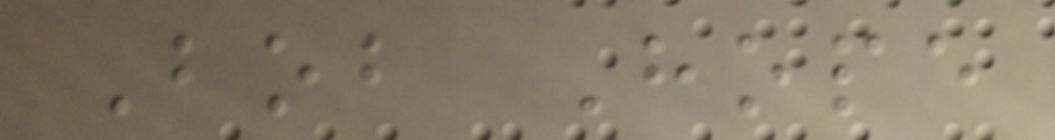Bob Hope
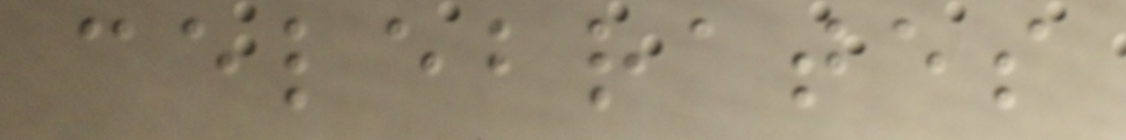celebrates
